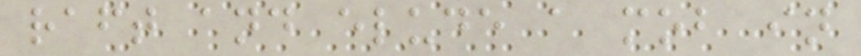raft and elude a mob in
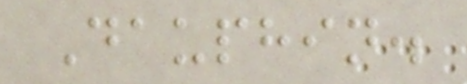Dauphin.
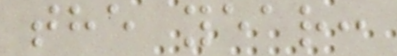the year:
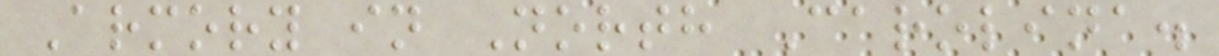Armory in North Carolina.
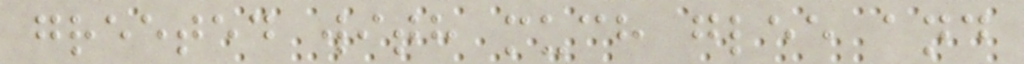greeted with much glee and
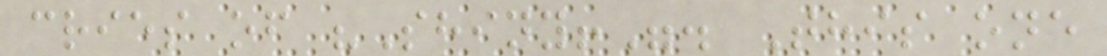cries of "Shiny!". This one
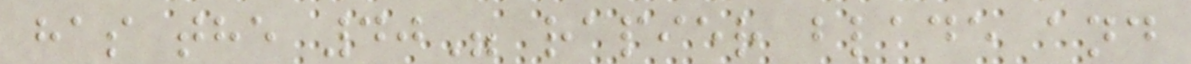has the 40" rapier blade and
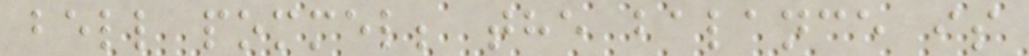bell pommel; the balance is
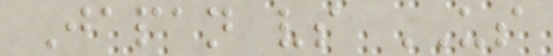Japan vs US
